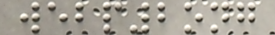webp2ong
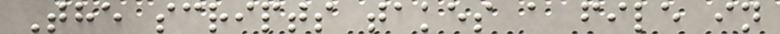The scripts takes a file in
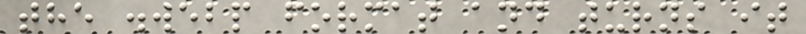the .webp format and turns it
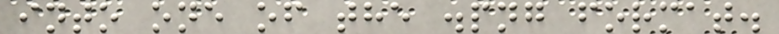into one of the .png format.
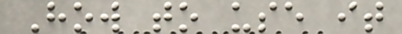How to use it
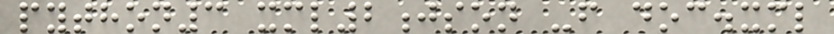python3 xml2json -f doc.xml
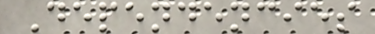Dependencies
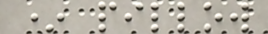* pillow
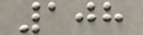108
